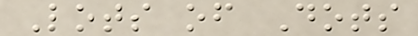Lots of Dots
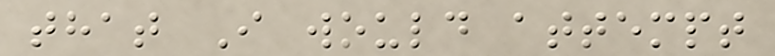that I would attempt
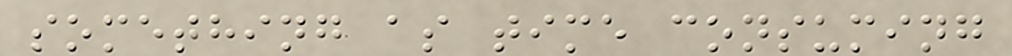something as time consuming
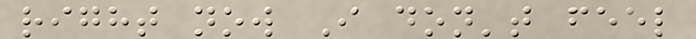right now I don't feel
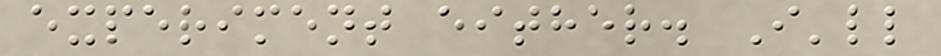experiment either. I'll
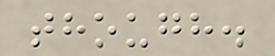though.
